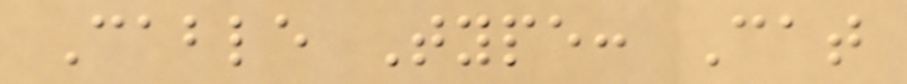Cable Type: Cat
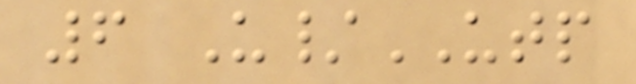6 U/UTP
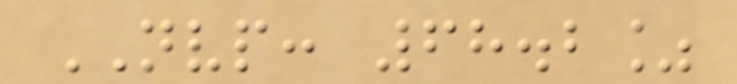NVP: 68.2%
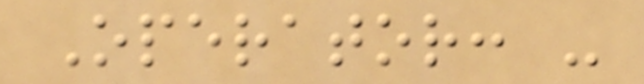Operator: -
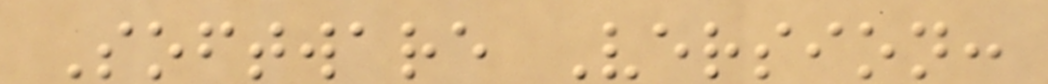Software Version:
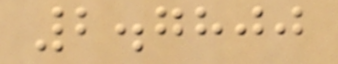2.7800
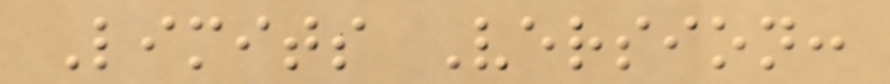Limits Version:
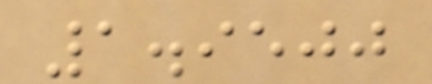1.9500
